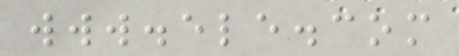www.ele.com
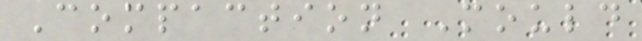Compaction Mould
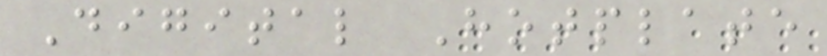Digital Hotplate
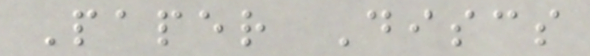Paper Discs
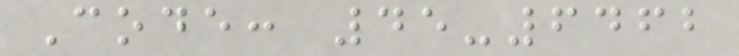Code: 45-6462
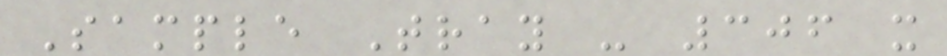Sample Tray - 306 x
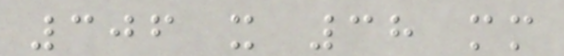306 x 38 mm
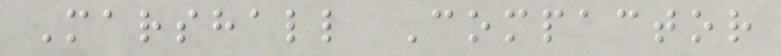Marshall Compactor
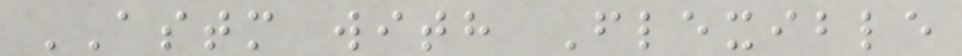ASTM with Flexible
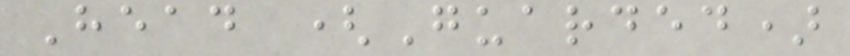Head (Guarded)
